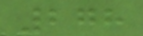278
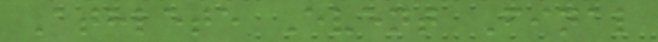Athlete Event Final
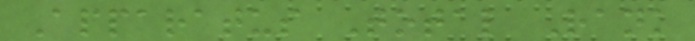Apparatus Total Rank
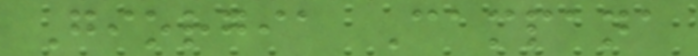Giorgia Campana
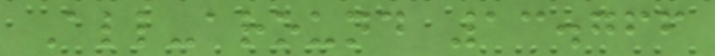All-around 13.766
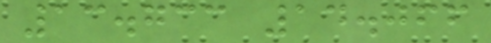13.733 14.066
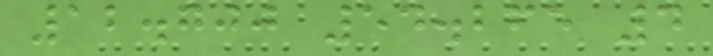12.700 54.265 4
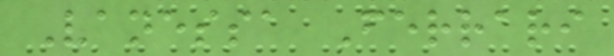Vanessa Ferrari
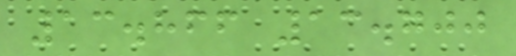13.866 13.700
